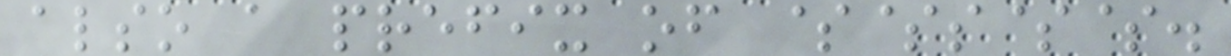also a prefix of $$s$$.
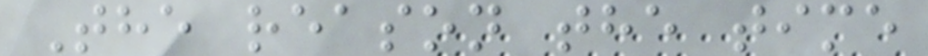The reason the time
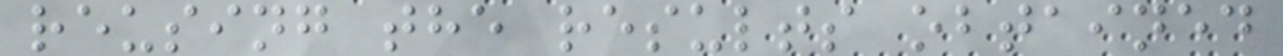reusing the results obtained
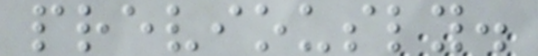previously.
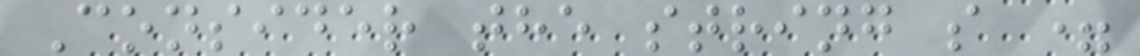Consider the string s =
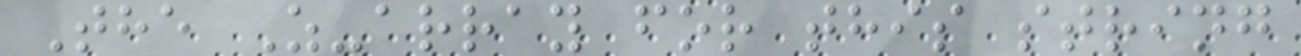The Z-array for this string
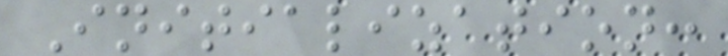Initialization:
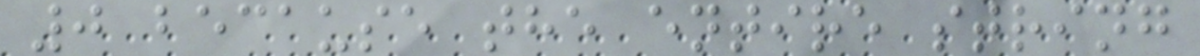0 because the entire string
